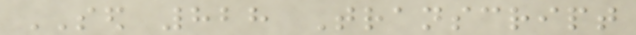SED 828 Transcript
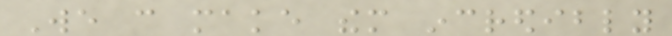We can make them incredibly
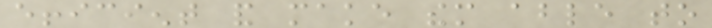efficient and make them able to
